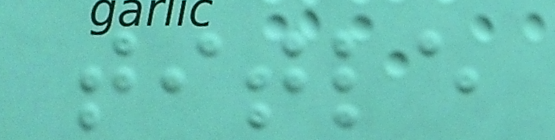title
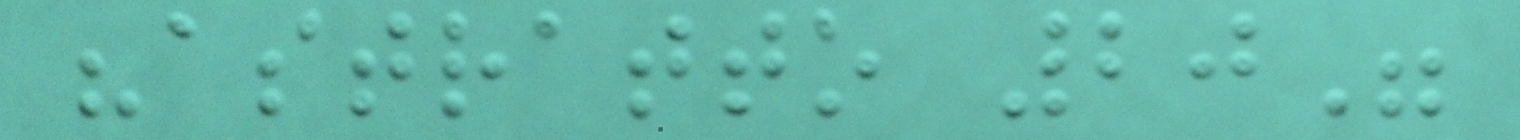"astratto 20"
